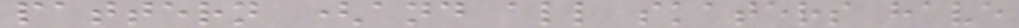pattern (and all skaters have
